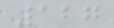127
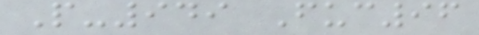P-949 Fuc96
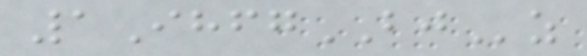1IhfgBJz
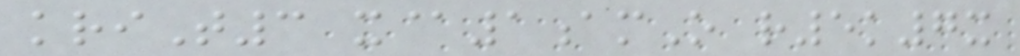kriT3 x@1amO r5k7x
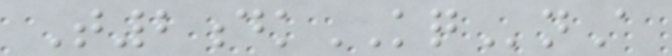T2dkKQnA
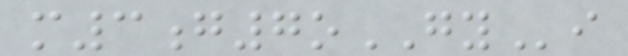m3g7oGYi
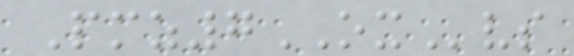Pmz7OXvs
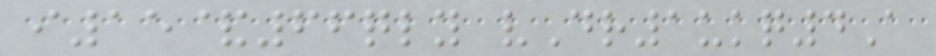i15&66qly vDr1ukq4A
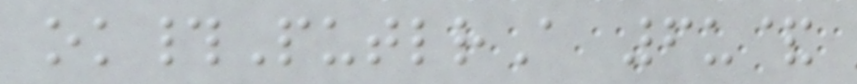ok#PutlrA 6u&
